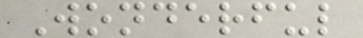Wonderful
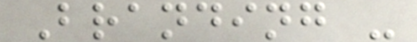Branding -
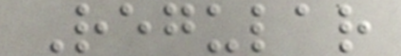Regular
